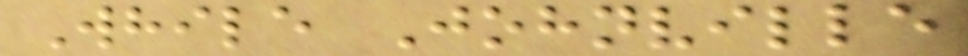While Johnville
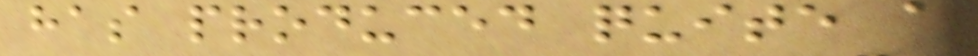has produced quite a
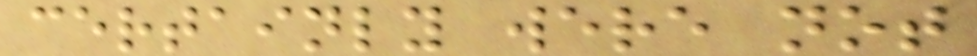certainly were not
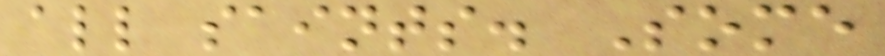all saints. Some
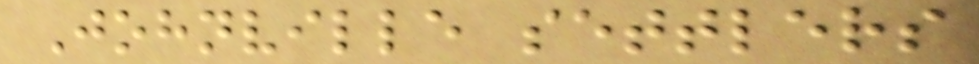Johnville settlers
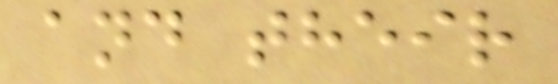and their
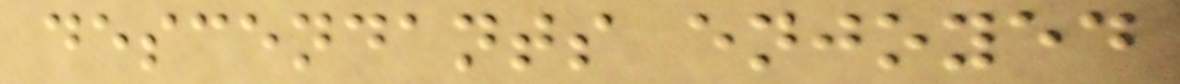descendants enjoyed
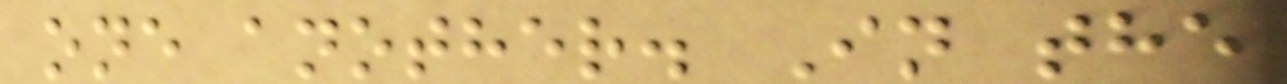one another. In the
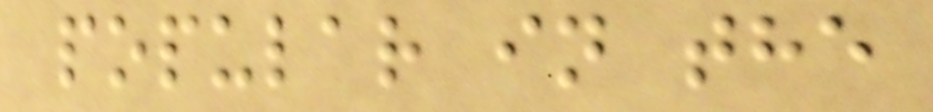popular in the
